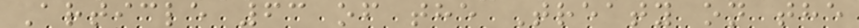Article 63 of the Treaty on the
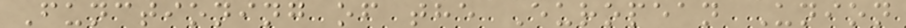Functioning of the European Union
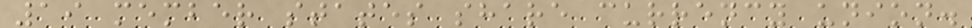19 member states share currency union.
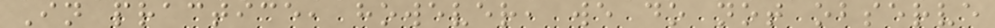In practice, however, we do not observe
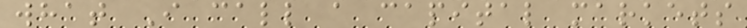what I call a capital markets
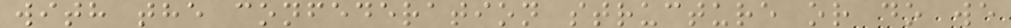with the confederation structure or do we
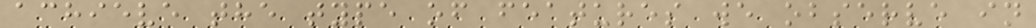achieve the type of features we observe in
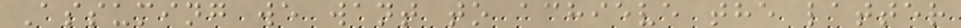Assuming we want to achieve the latter
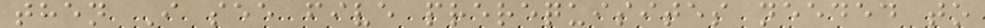then I see five prerequisites needed to
